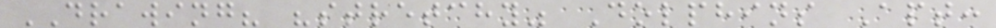DRAWING? "stretchy" Dolphins Apt:
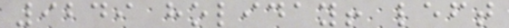9249 holiday! left
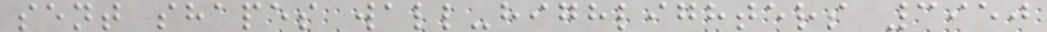sent shapes wall-highlighters 3950
